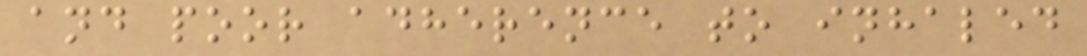and poor adherence to inhaled
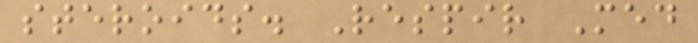steroids. Respir Med
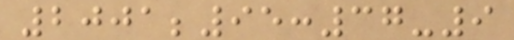2001;95:37-9
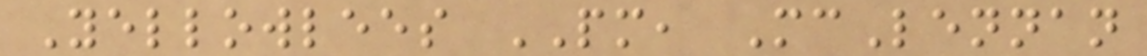Yellowlees PM, McLennan
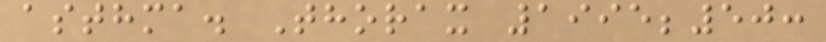asthma. Thorax 1995;50:
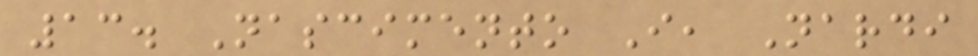13. Nascimento I, Nardi
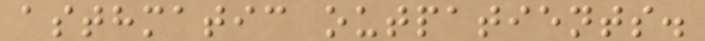asthmatic outpatients.
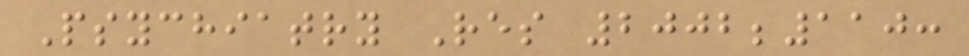Psychiatry Res 2002;110:
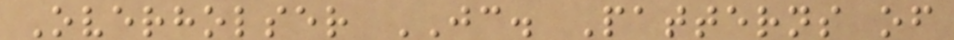Overholser JC. Patterns of
